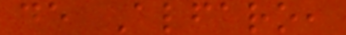de Alfaro,
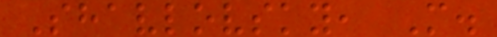Shavlovsky, M.
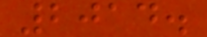2014.
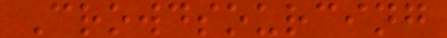Crowdsourcing
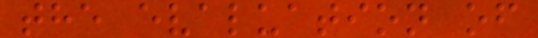the evaluation of
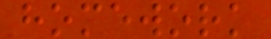homework
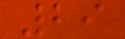29
